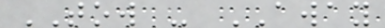TOW - AWAY
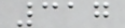317
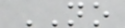NO
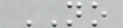NO
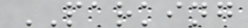PARKING
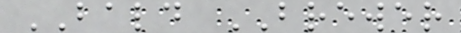BALD BREWER
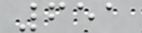651
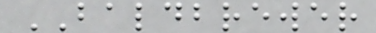BALDBREWER
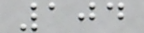104
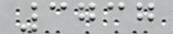3737
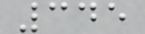345
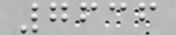7636
